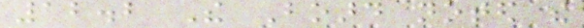12.2 The Board noted the
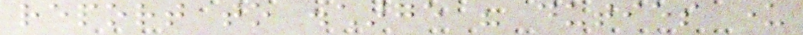report to discharge his duties under
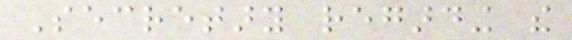Secretary regarding the
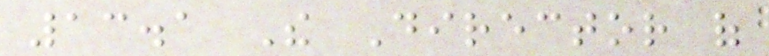13.1 The Director of
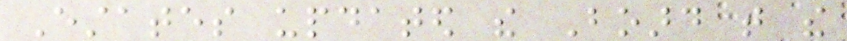Estates updated the Board that the
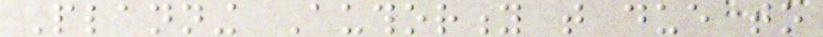Planning Authority that due to
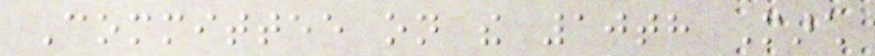Committee on the 10th March
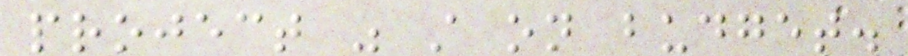project was still on budget.
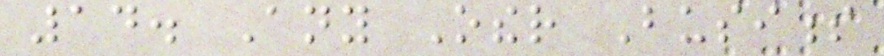14. Any Other Business
